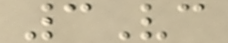3Vc
